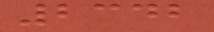2342
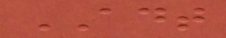ADT
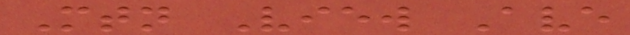Mtn View Ave
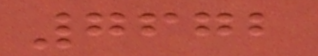7672
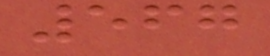567
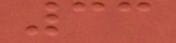33
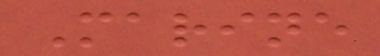Marine
